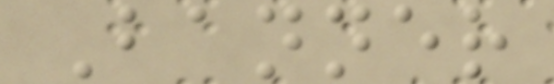Banner
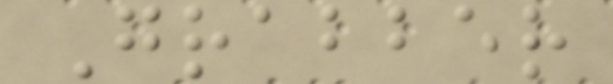Grabber
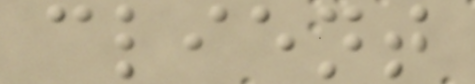client
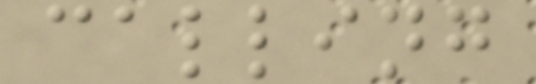calling
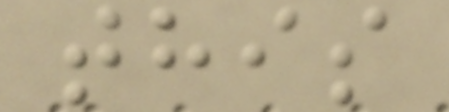this
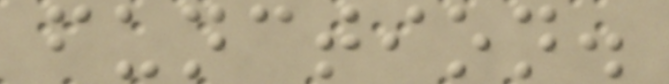function.
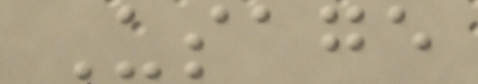Usage
